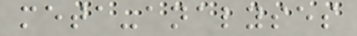meta-analyses
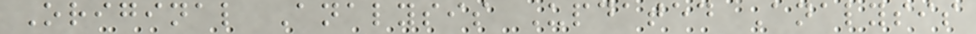Original Analysis Updated Analysis
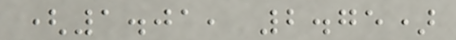(1.01, 2.75)
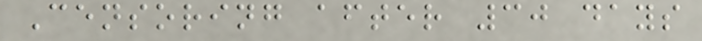Censoring after 30 days
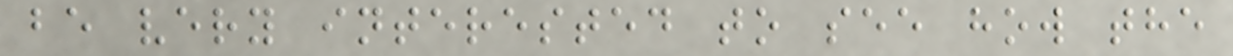be very interested to see how the
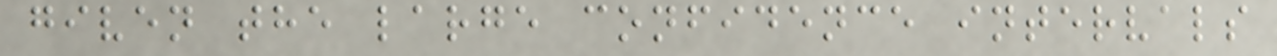given the large confidence intervals
